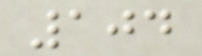104
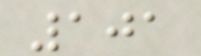101
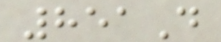851D
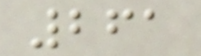261
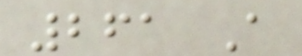261 A
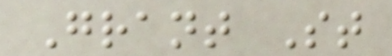Grant St
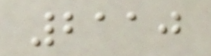2110
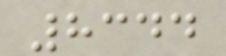8344
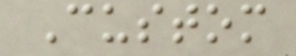Custom
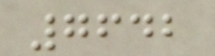7642
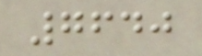7640
